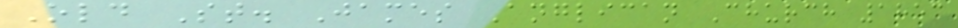Old St. James Anglican Church 1853
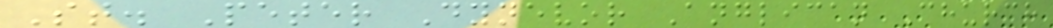St. Peter Dynevor Anglican Church
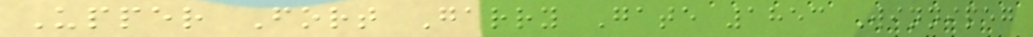Upper Fort Garry Gate 1853 Winnipeg
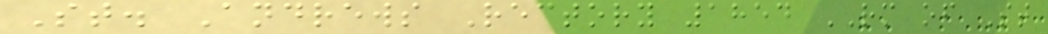St. Andrews Rectory 1854 RM of St
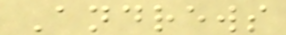Andrews
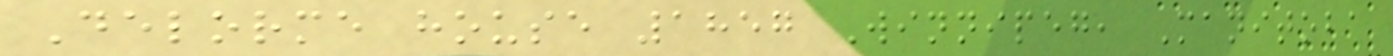Delorme house 1857 Winnipeg, Manitoba
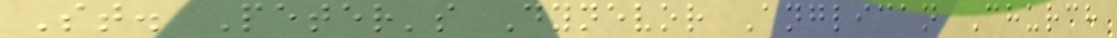St. Peter's Dynevor Anglican Church
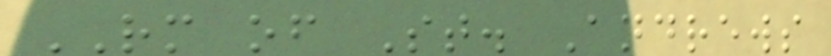RM of St. Andrews
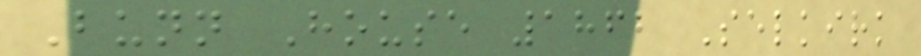Bunn House 1862 Selkirk
